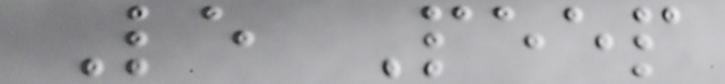Le Peep
